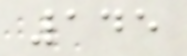145
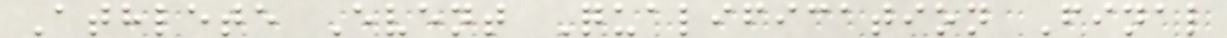Athlete Event Qualification Final
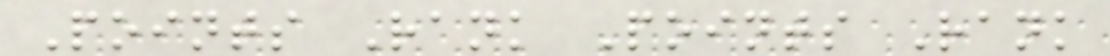Points Rank Points Rank
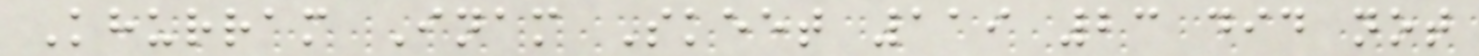Khurram Inam Skeet 119 23 did not
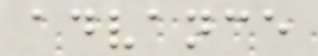advance
